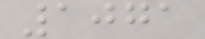1071
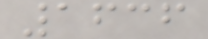1636
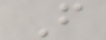F
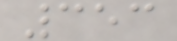353
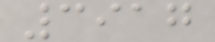3917
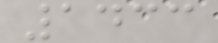1433
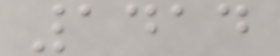1414
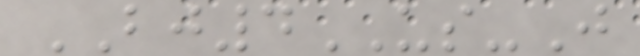BJ4US-J
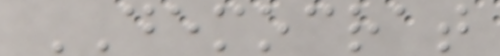DEMOCRAT
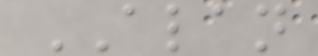ALAN
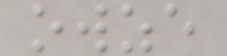owze
